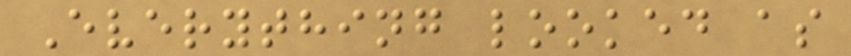Everything looked as
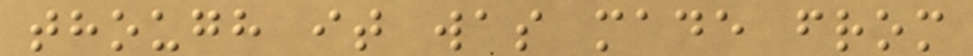though it was made from
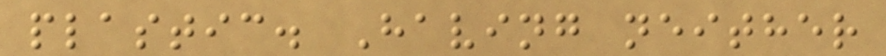plastic. Having neither
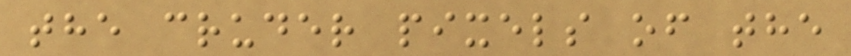the cruder pixels of the
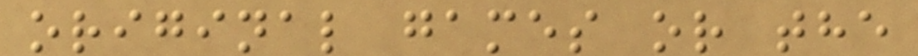original games or the
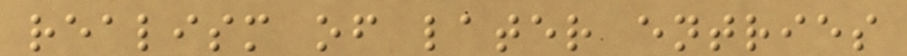realism of later entries
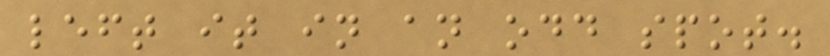left it in an odd spot.
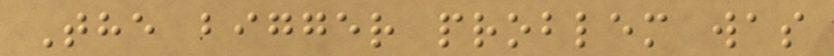The bigger problem was
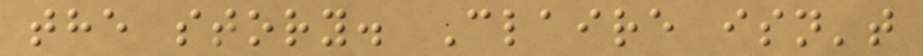the story. Claire isn't
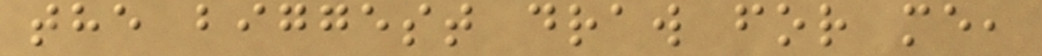the biggest draw for me,
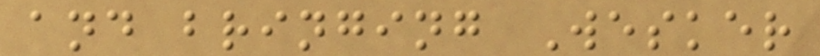and bringing Wesker
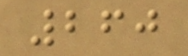260
